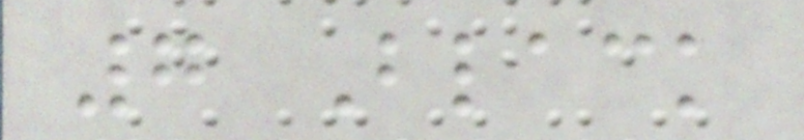7 Black
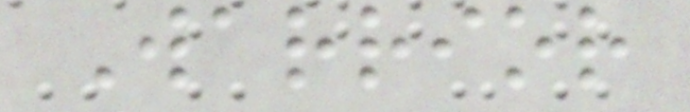Warrior
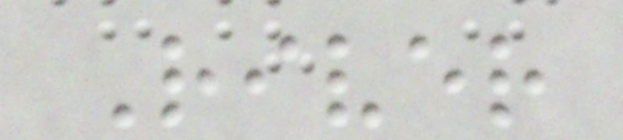River
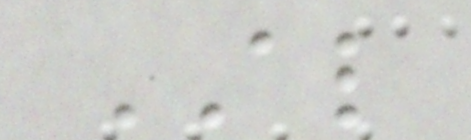AL
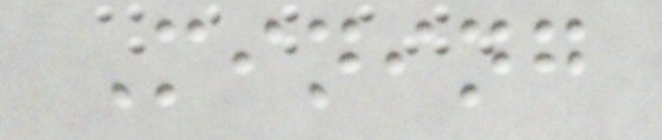Mining
